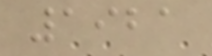1921
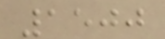1500
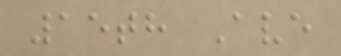15th Ave
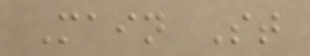Main St
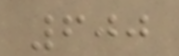600
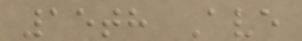15th Ave
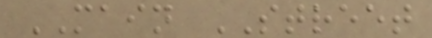MAIN STREET
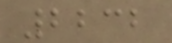2232
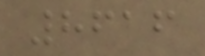8616
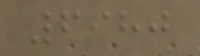6980
